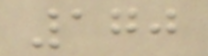170
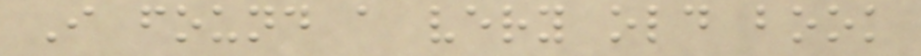I found a very old book
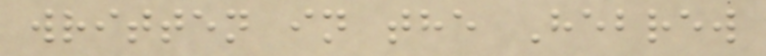written in the Hebrew
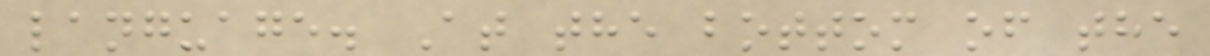language. At the bottom of the
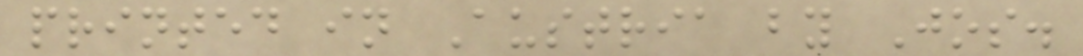printed in Austria by Jos.
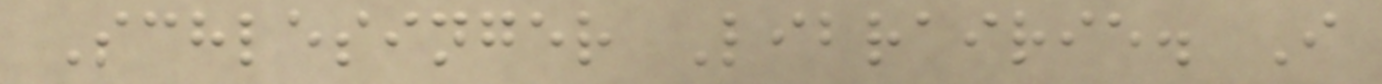Schlesinger Librairie. I
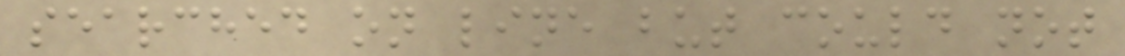searched on line but could not
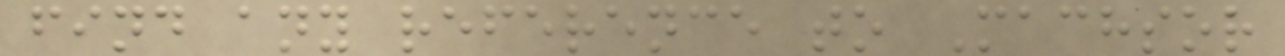find any reference to Machsor
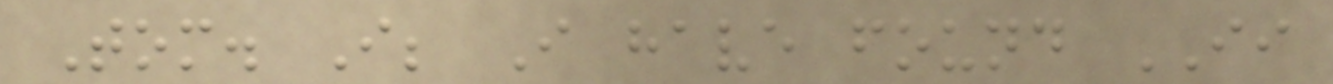Tom. I; I have found II
